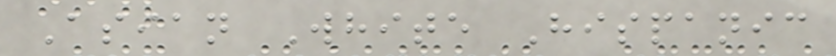Asian White Hispanic
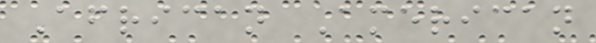African American
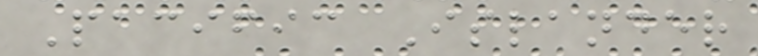Pacific Islander
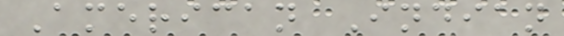American Indian
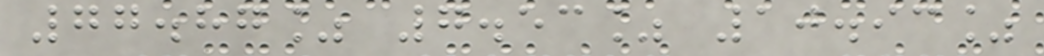77.87% 7.53% 10.93%
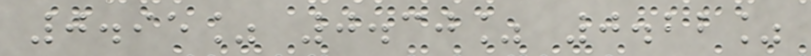0.95% 0.30% 0.22%
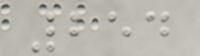254
